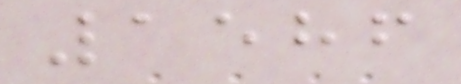1586
